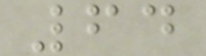64
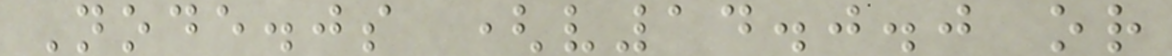Node.js (v14.0.0 or
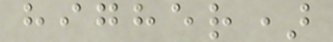higher)
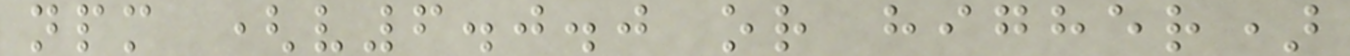npm (v6.0.0 or higher)
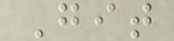Git
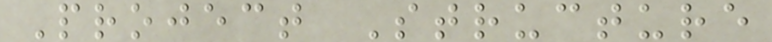Project Structure
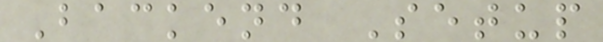Backend Setup
